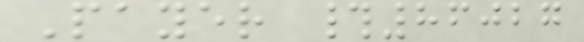Payer #86027
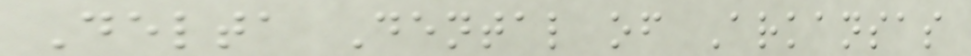Delta Dental of Arkansas
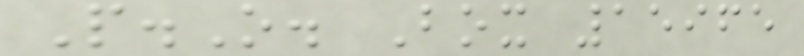P.O. Box 15965
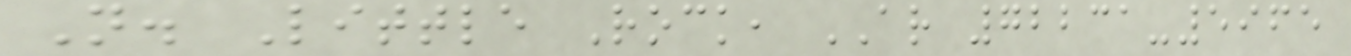N. Little Rock, AR 72231-5965
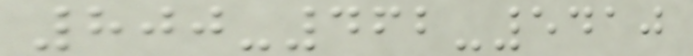800-462-5410
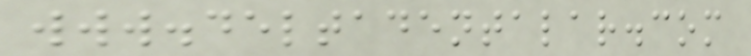www.deltadentalar.com
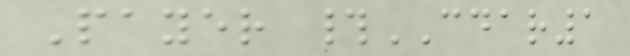Payer #CDAR1
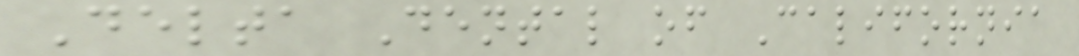Delta Dental of California
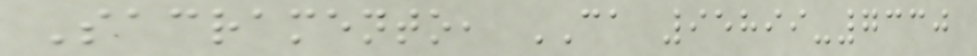Sacramento, CA 95899-7330
